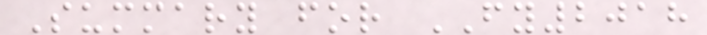Summary for FY2018
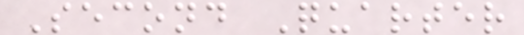Second Quarter
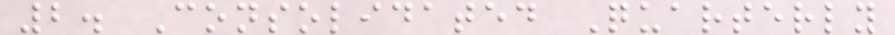2. Consolidated Quarterly
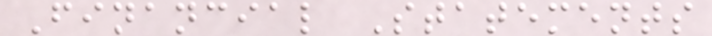Financial Statements
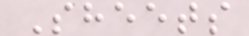Sheets
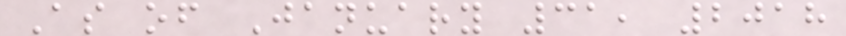As of January 31, 2018
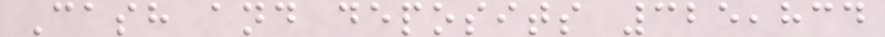Cash and deposits 325,834
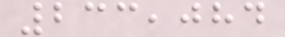233,084
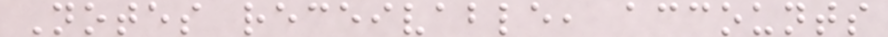Notes receivable, accounts
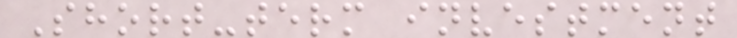Short-term investment
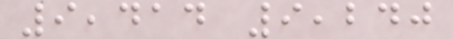9,414 9,240
